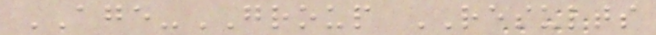AGE-GROUP RESULTS
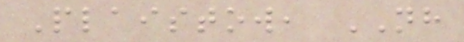Plaistow, NH
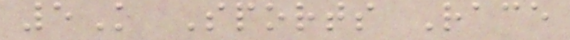5K Sports Race
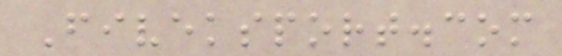Fiveksport.com
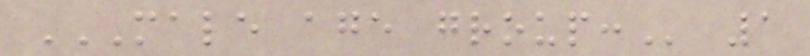MALE AGE GROUP: 1
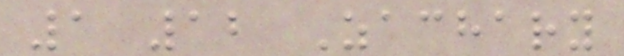1 12 Zachary
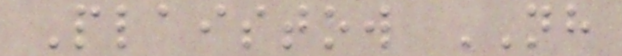Plaistow NH
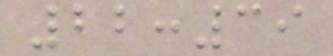22:39
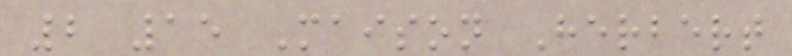2 15 Maison Herbert
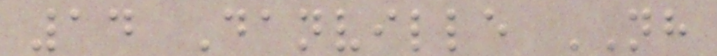14 Danville NH
